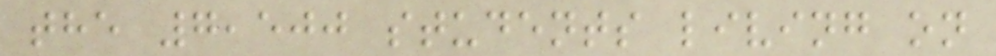the 7,500 students living on
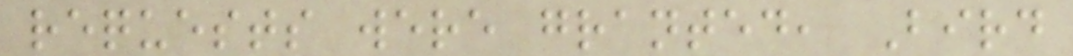requests were granted, Bird
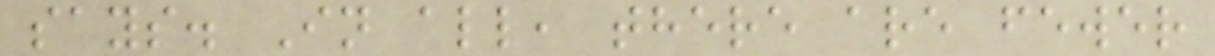says. In all, there are fewer
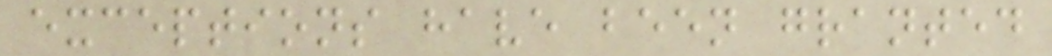exceptions have been granted
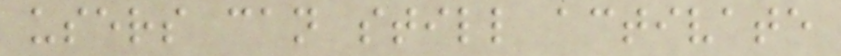users can still activate
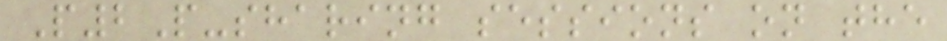P2P-sharing sessions on the
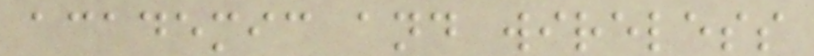academic and wireless
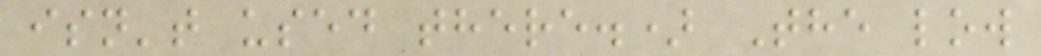isn't used there.) The low
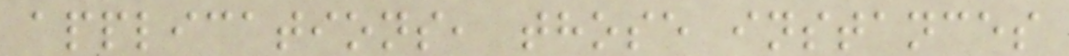applications, those instances
